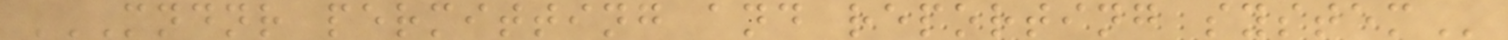MNDNR PERMITTING AND REPORTING SYSTEM
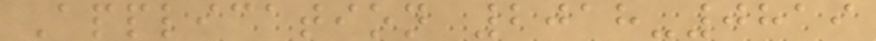Application 2018-0819
